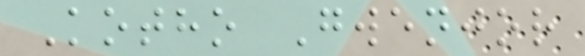Kotho Gwenjor
